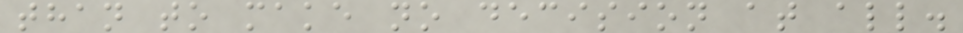than to make no decision at all.
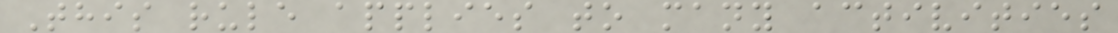This rule applies to many activities
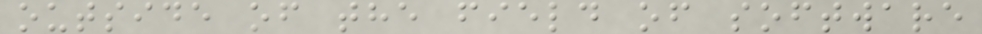outside of the field of software
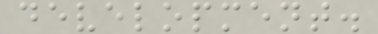development.
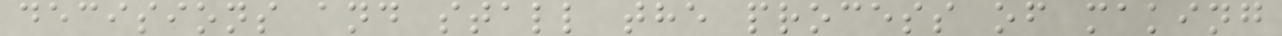decisions and stall the process of making
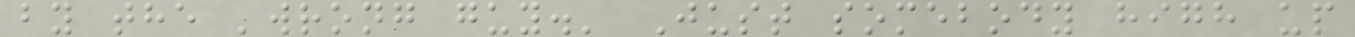by the 'wrong guy.' Just somebody high up
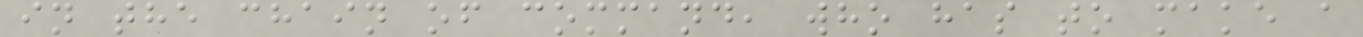in the chain of command, who has to make a
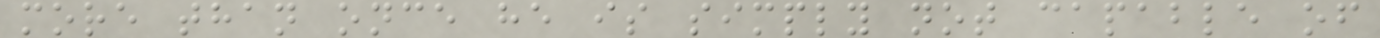more than once he is simply not capable of
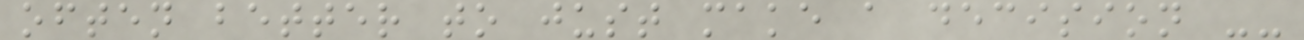often better to just make a decision --
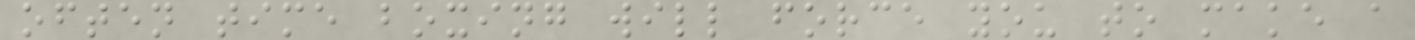often time boxing will force you to make a
